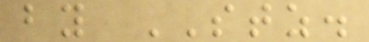by STZ.
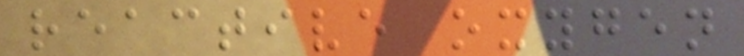reactive oxygen
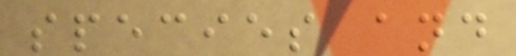species and
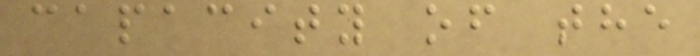capacity of the
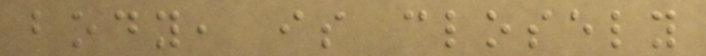body, is closely
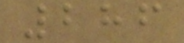286
